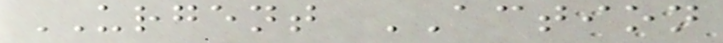URGENT ACTION
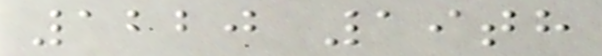1220 19th
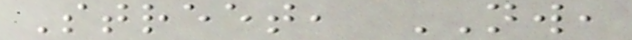Street, NW,
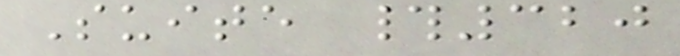Suite #320
